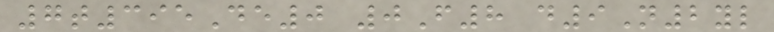7t395De0 0F8 d9N2yl
